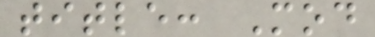title: Mod
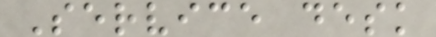Service desk
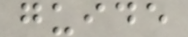guide
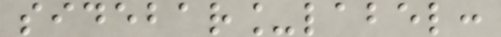sidebar_label:
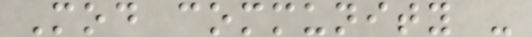Mod community -
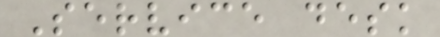Service desk
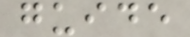guide
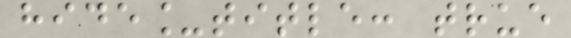hide_title: true
